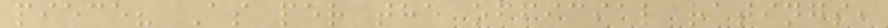piece? As per the official ratings,
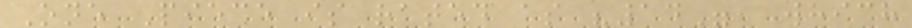One Piece is rated as "14", which
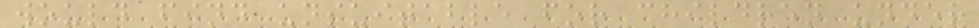would find unsuitable for children under
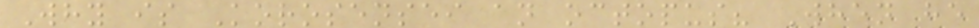Why is Korosensei an octopus? When he
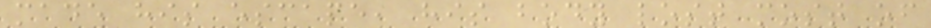made his escape, his body lost most of
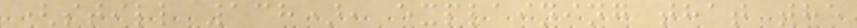(still 138), explaining that the
